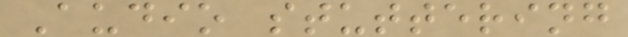Audio stuttering
